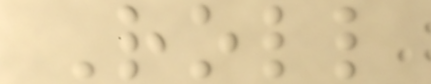Roll
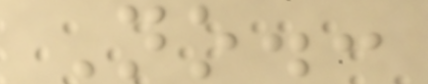No.:
